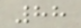88
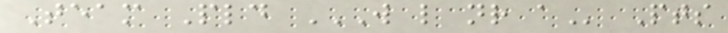Team Pld W L NR A Pts
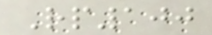Rp100
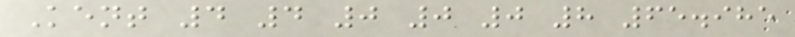Kent 4 4 0 0 0 8 65.985
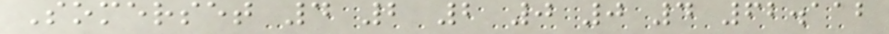Somerset 4 2 2 0 0 4 62.112
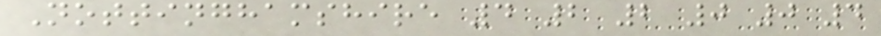Nottinghamshire 4 2 2 0 0 4
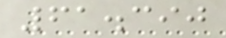61.390
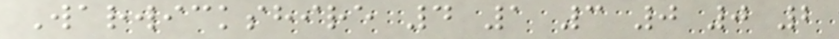Warwickshire 4 1 3 0 0 2
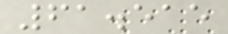61.515
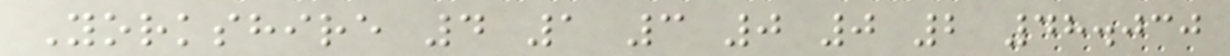Yorkshire 4 1 3 0 0 2 48.030
